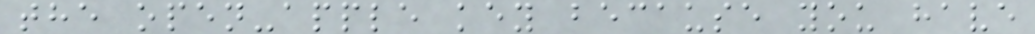the open-apple key because you have
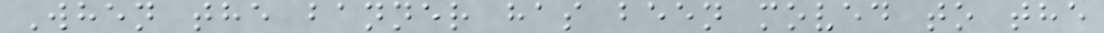When the banner has been moved to the
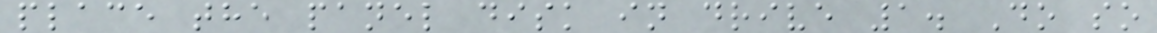place the panel disk in drive 1. Do so
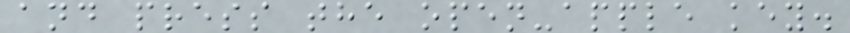and press the open-apple key.
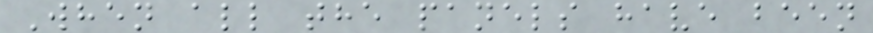When all the panels have been
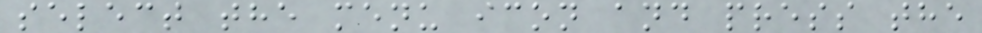select the menu icon and press the
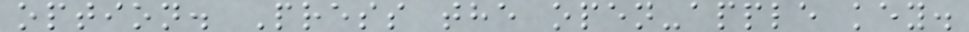option. Press the open-apple key.
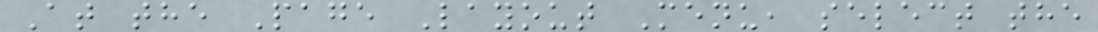At the Page Layout Menu, select the
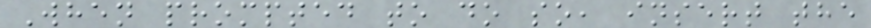When prompted to do so, insert the
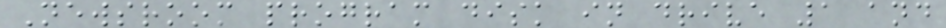Newsroom program disk in drive 1 and
